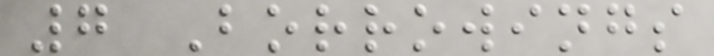7 Borrowings
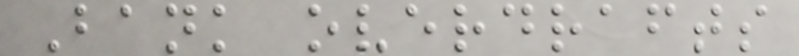Bank overdrafts
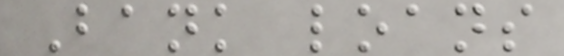Bank loans
